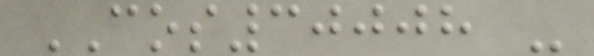COS30008 -
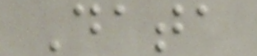Data
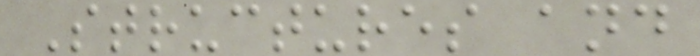Structures and
